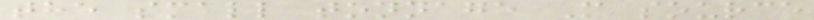the small tonnage M source
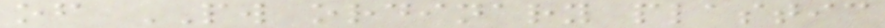of PW ordinary plastic
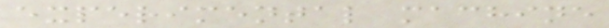experimental machine
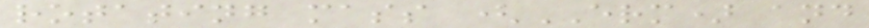rotating mass (ERM) and
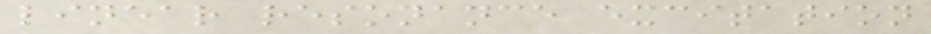linear resonance excitation
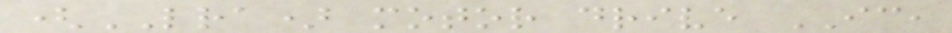(LRA) motor drive IC,
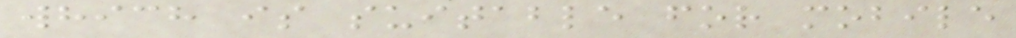which is suitable for mobile
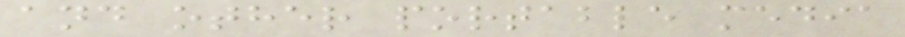and other portable media
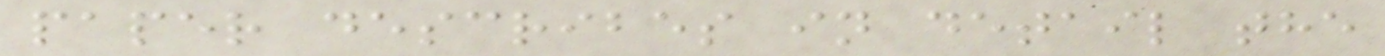paper describes in detail the
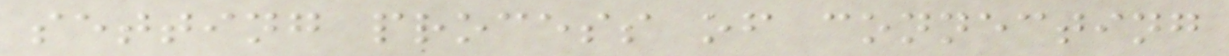setting process of connecting
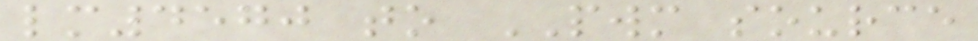lm4570 to PWM source
